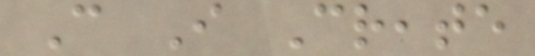Can I Create
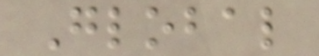Global
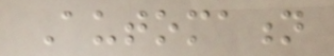Automation
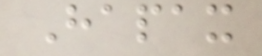Hapax
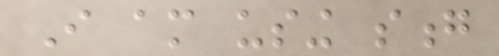I am using song
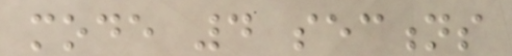mode 4 sections
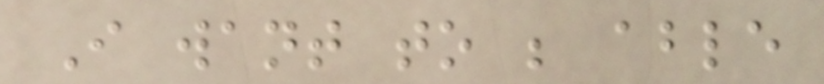I want to be able
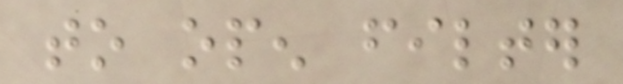to open filter
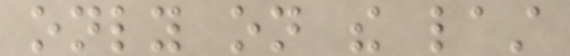only on the last
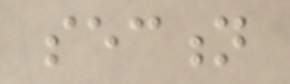section
